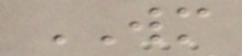WM
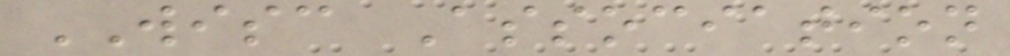WISC Association
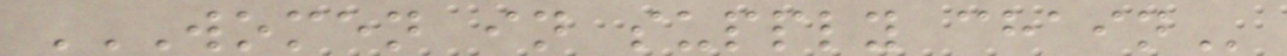WOMEN IN SUPPLY CHAIN
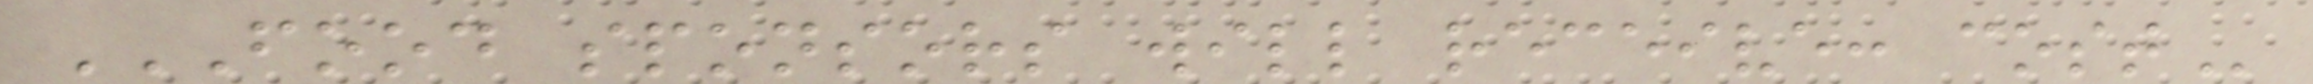FOOD SPONSORS WILL RECEIVE: COST
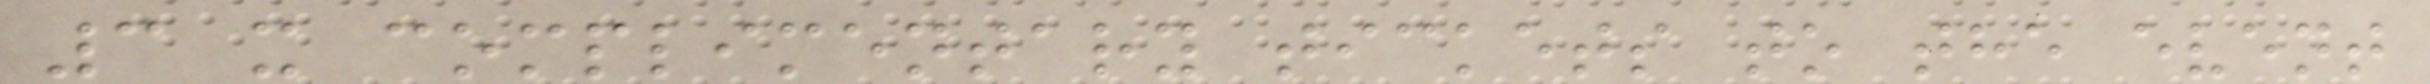3 x complimentary tickets to the event
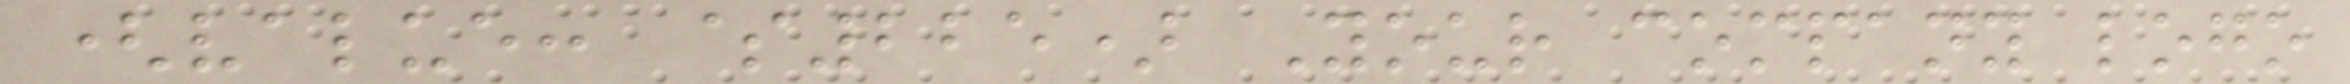(value: $225) Your company logo
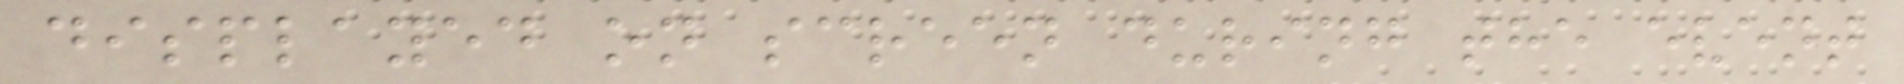displayed on screen during the event
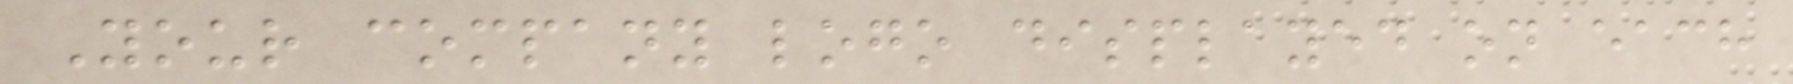Your company logo displayed on each
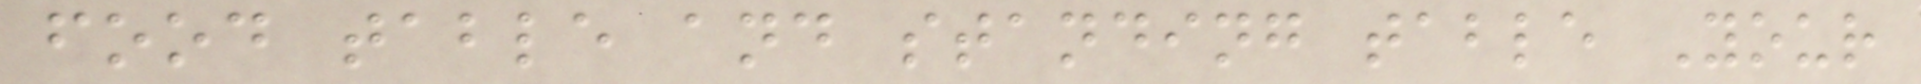food table and standing table Your
